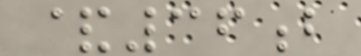&36b
